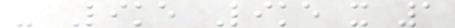- Like Like x 1
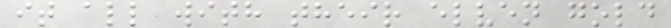it all with their elven gold
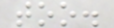too.
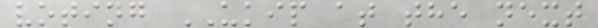voting UKIP at the next
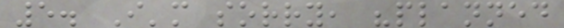5. I'm sorry, "planned
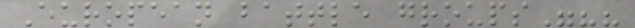European battle groups"??
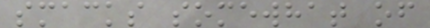smacks somewhat of
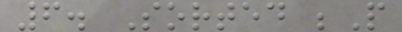6. Sorted ;P
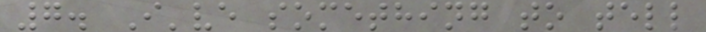7. I've something to tell
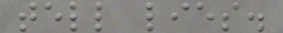tell lies.
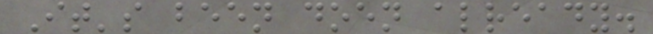It's been doen already.
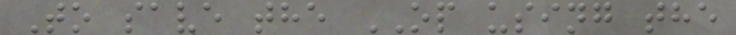To save the OP using the
